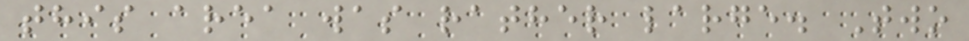this area was rather large. Two
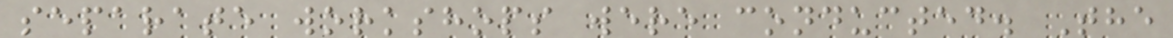separate workshops were conducted. The
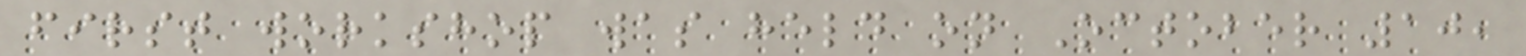first workshop was held on October 10,
